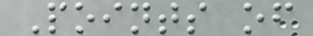Points of
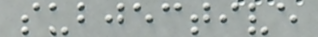subjective
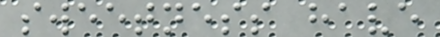sweetness have
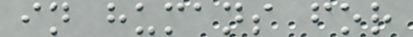in humans for
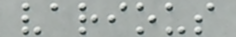various
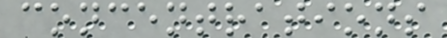concentrations
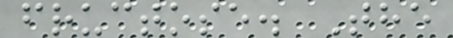fructose. The
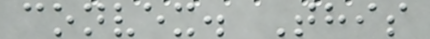convex. This
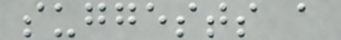suggests a
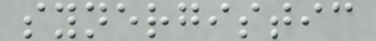synergistic
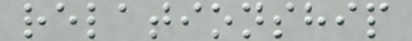relationship
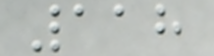118
